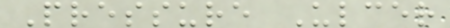Pressure Ulcer
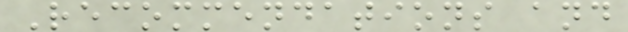Recommendations and
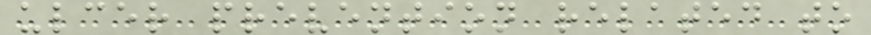ulcer prevention related to
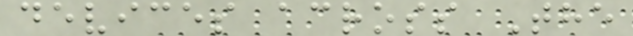devices across The
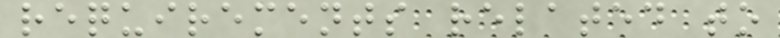requirements related to
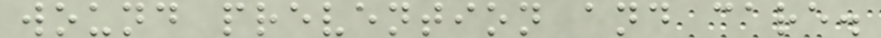wound prevention and care.
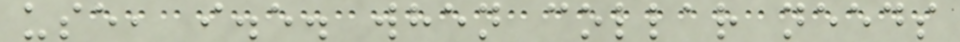use, i.e. when collar needs
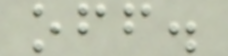off.
